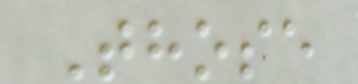Those
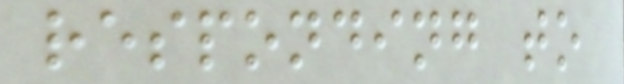responding to
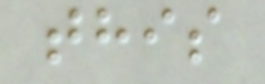this
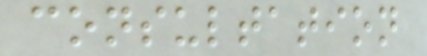consultation
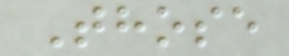Those
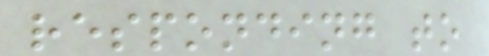responding to
